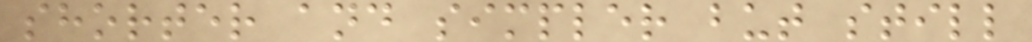shorter and simpler but still
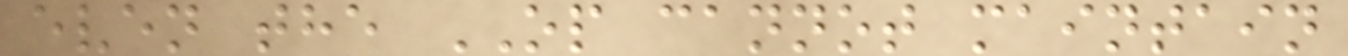even the OP cannot maintain
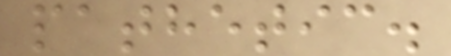pathetic.
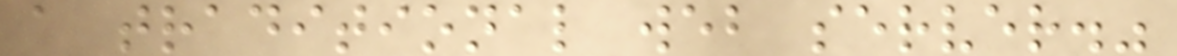a traditional web server."
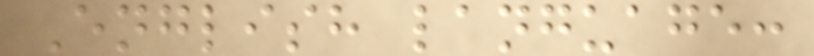English language:
